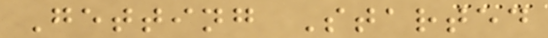Getting Started
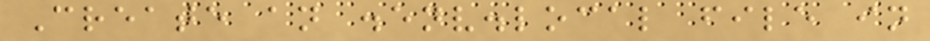Create an .env.local file in
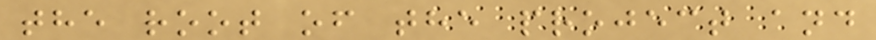the root of the project and
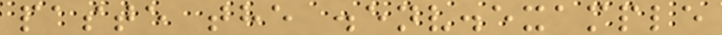paste the .env.example
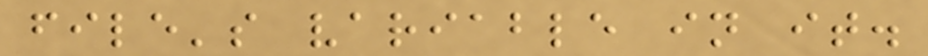file's variable in it.
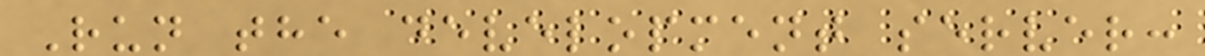Run the development server:
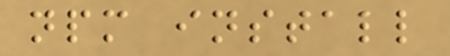npm install
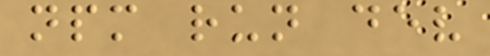npm run dev
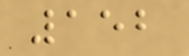152
